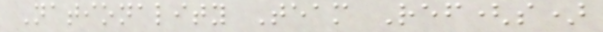Nationality Team Ref(s)
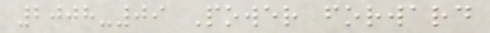2008-09 Power forward
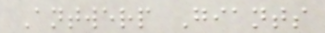Antwerp Giants
